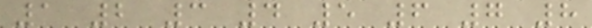1 2 3 4 5 6 7 8
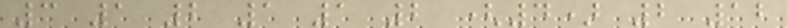3 1 2 1 1 2 (4) 2 12
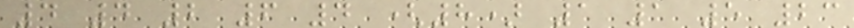4 4 2 6 4 (8) 1 1 5 23
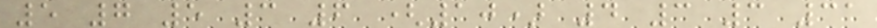5 7 5 3 6 (10) 4 3 3 31
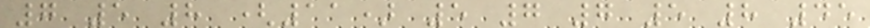7 5 8 (11) 5 7 7 5 8 45
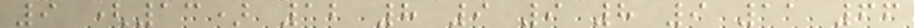9 (13) 12 8 9 9 8 9 11 66
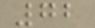72
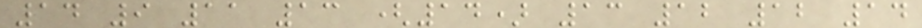14 9 11 13 (14) 13 12 12 14
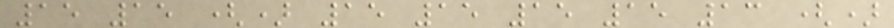15 15 () 15 15 15 15 13 ()
